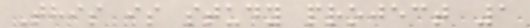This is study project 1
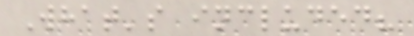What's included?
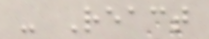- React
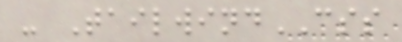- TailwindCSS
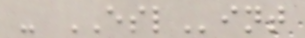- ESLint
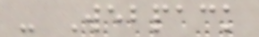- Webpack
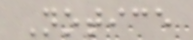Notice
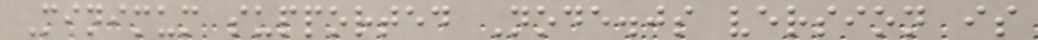Minimum supported Node.js version is
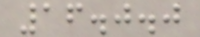16.0.0
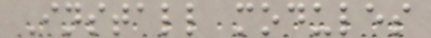Install modules
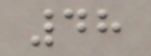48
